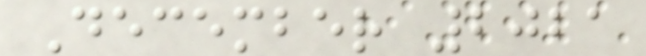December 2021
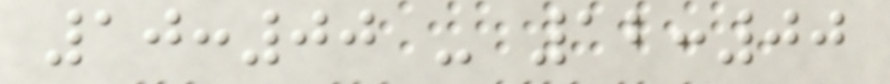10:00 - 12:00
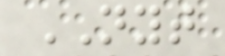NYT
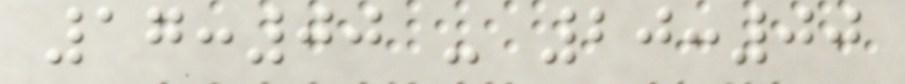17:00 - 20:00
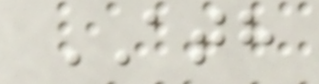ATH
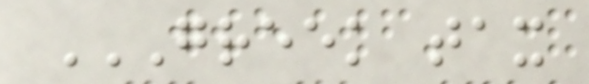GREEK TAX
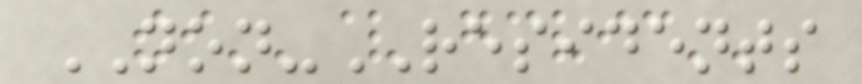NON-RESIDENTS
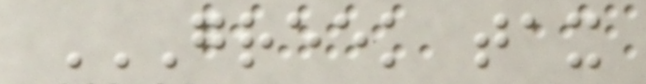GREEK TAX
